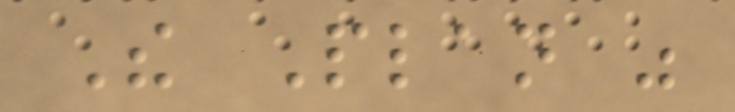The Plan was
